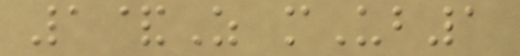1&Z mUb1
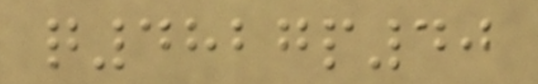q4827p40
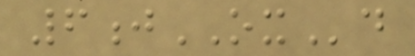6jOXd
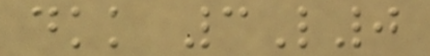dkk 3L0
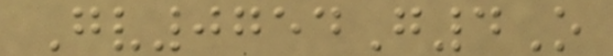Gv0754G4O
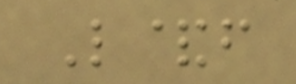L&f
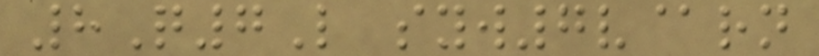8Q7L syw7v@rn
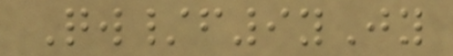Qw/f9yJy
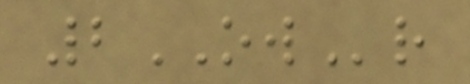2OWr
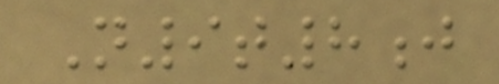N9t8j
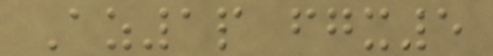Az1p fgx5
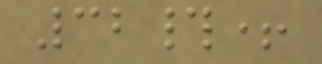32#+
